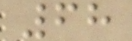68
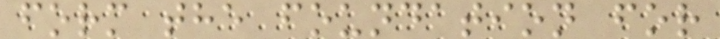form the foundation for
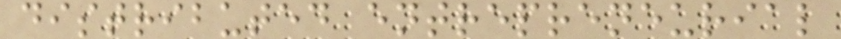distributed entrepreneurial
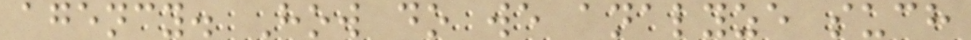agency. How do we analyze such
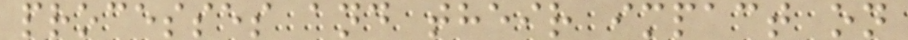processes and their impact on
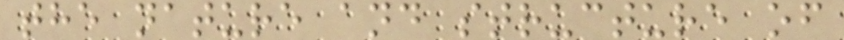the nature and structure of
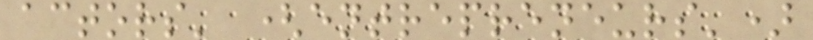actors' (entrepreneurs')
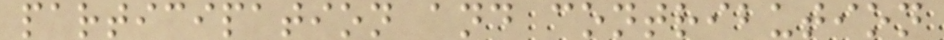participation and contribution
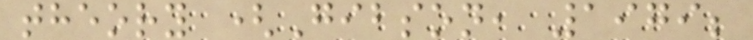theory (Gibson, 1979;
